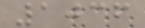1036
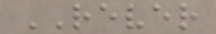REVER
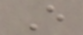E
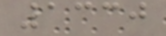1330
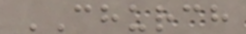CHURCH
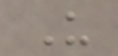U
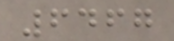6467
